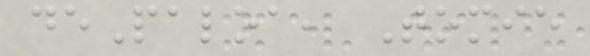dePaloa, Tomie
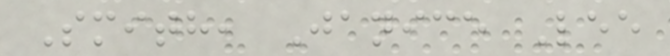Smith, Janice Lee
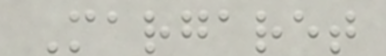Margaret
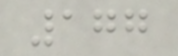177
